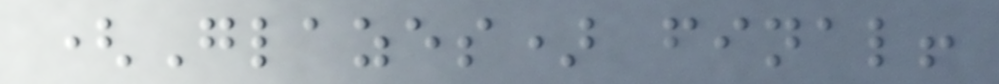(Glazes) final!
